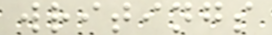writings
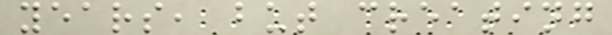years, but creating
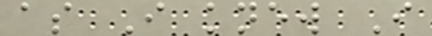as I knew I
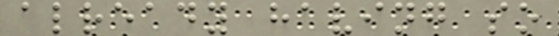already having so
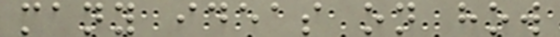many ideas on how
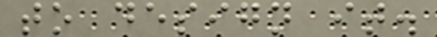to design it.
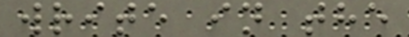write in the
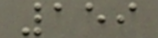159
